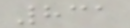831
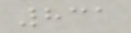831
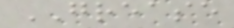GREASE
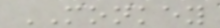MONKEY
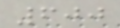600
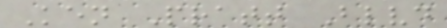Ken Pratt Blvd
